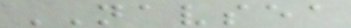NAVSEA
